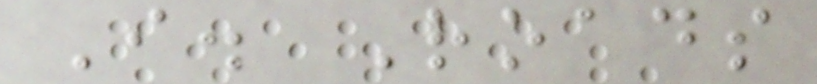I. Roads
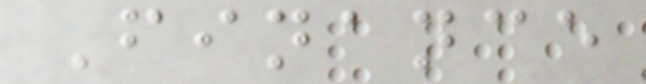Finance
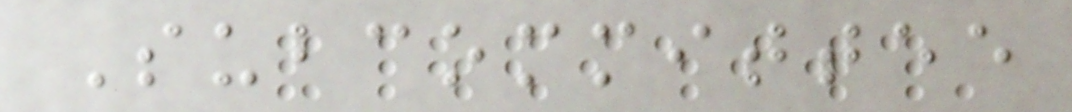Subcommittee
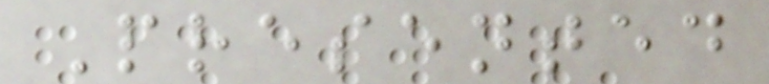Presented
